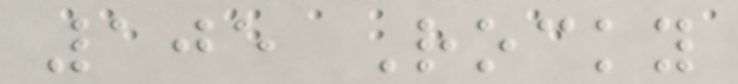105 Rocky
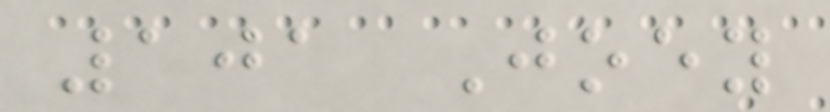101 Joey
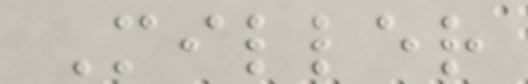Miller
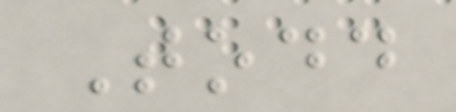Todd
